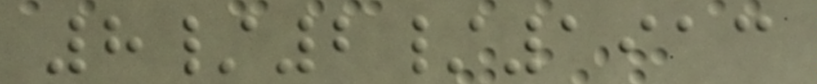8/2/1913
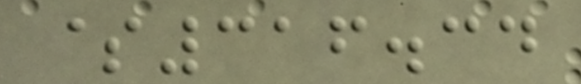$316.34
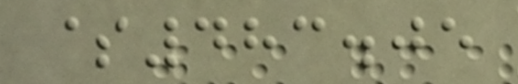$483.05
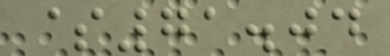$71.04
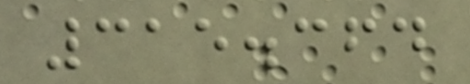315.364
